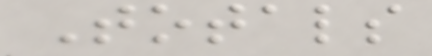Totals
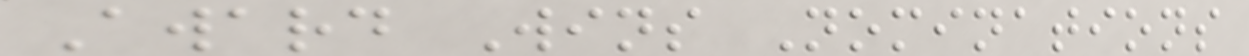Award Wins Nominations
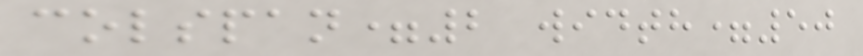colspan=2 width=50
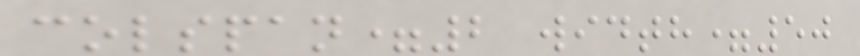colspan=2 width=50
